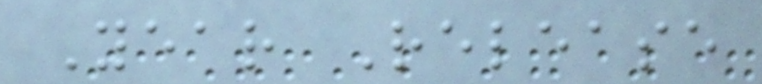Year Release
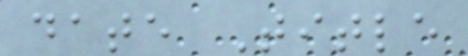date Title
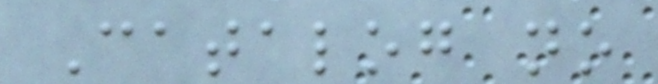Catalog no
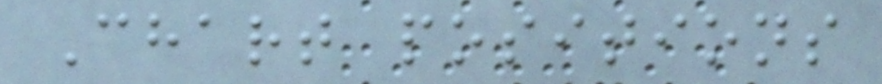Chart positions
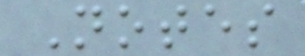Notes
